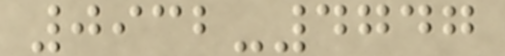0932-4747
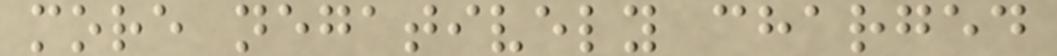more negatively charged
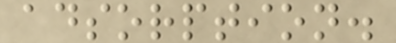adsorption.
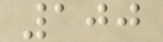100
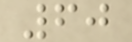60
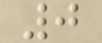0
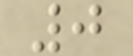0
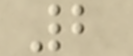2
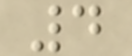4
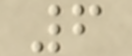6
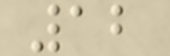12
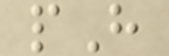pH
